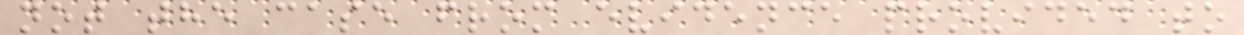not the case from evidence provided to
